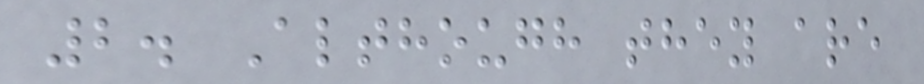2. Although they are
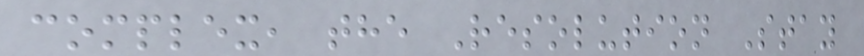complex, the Resolution Stay
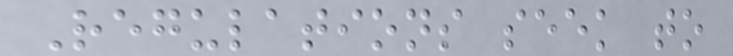Regulations seek to
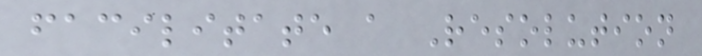facilitate a Resolution
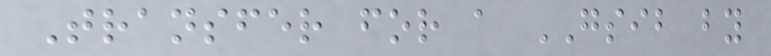Transfer for a GSIB by
